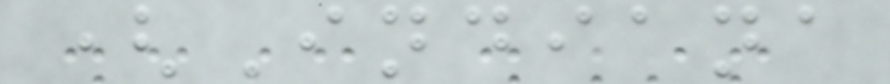(Indiana
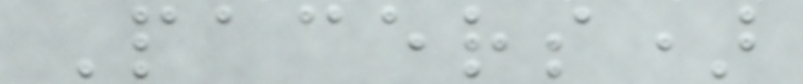Pacers)
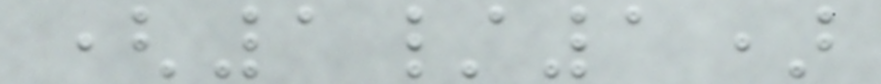(1/1)
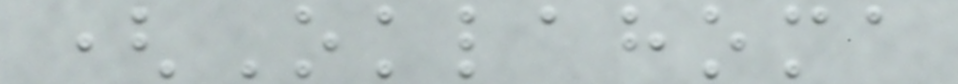(Oklahoma
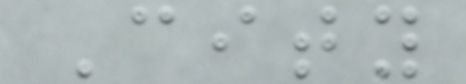City
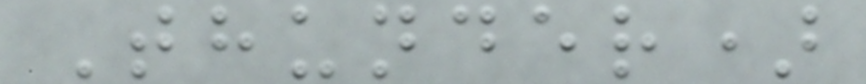Thunder)
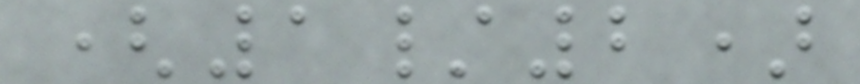(1/2)
